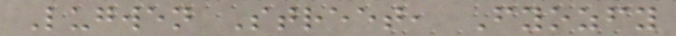Lugwen Street, Fyozfy
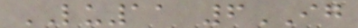LU11 6IG
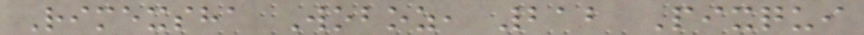Rimexsha Woboz, 212 Pixqui
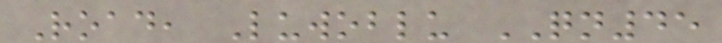Road, Luwoblu QN45
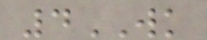4WK
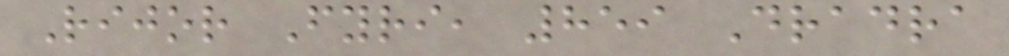Rijor Fyri, 859 Dradra
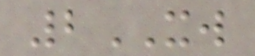2XW
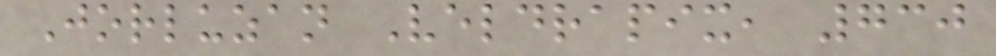Jorluzan Veldrapix, 730
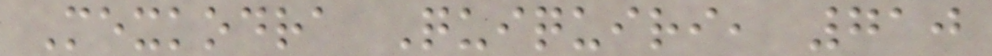Mexkodra Quiquiri, 710
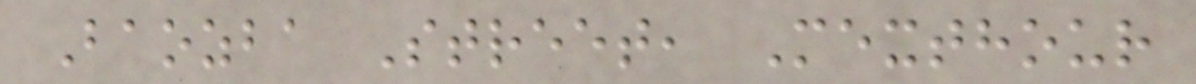Baozba Street, Mexthour
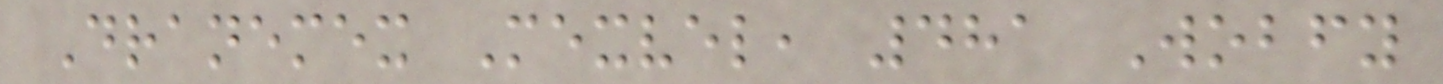Dranemex Mexvel, 481 Wobfy
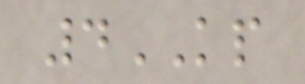4KP
